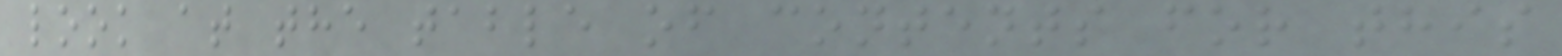look at the table of contents for this
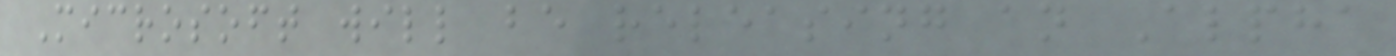Microsoft will be releasing an Alpha
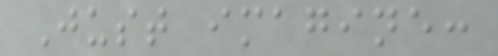Just imagine:
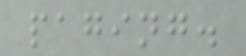paging.
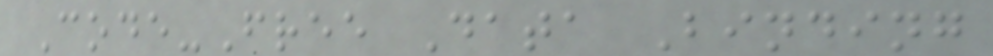Code-Free Data Binding
